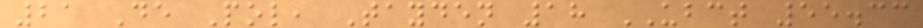21 De Pol, Tayden 18 UBCT 55.33
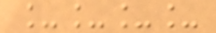____
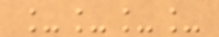____
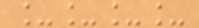____
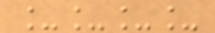____
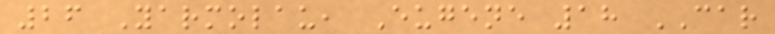26 Yarmolau, Eugene 18 CAR
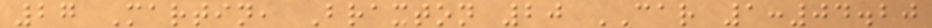27 Martin, Braxton 20 CAR 1:04.20
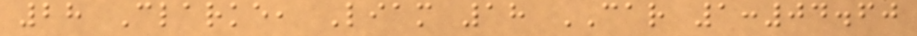28 Clarke, Liam 18 CAR 1:04.60
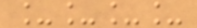____
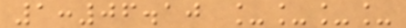1:06.10 ____
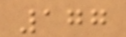177
